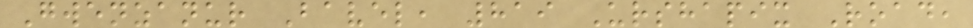Gwenzanur Bavel, 819 Urshapix Road,
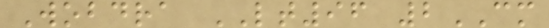Wobdra LT96 2CM
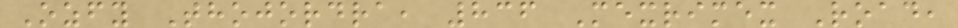Ozfy Thojordra, 836 Mexrimex Road,
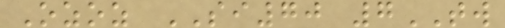Ozoz SI70 7TW
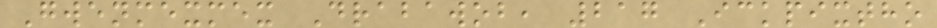Gwenmexmex Drabawob, 217 Ickpixtho
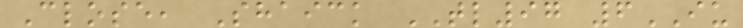Close, Shaick TL97 6IU
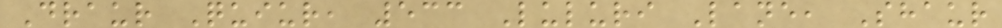Draur Quiur, 533 Luluri Lane, Shaur
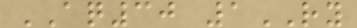AQ30 1RY
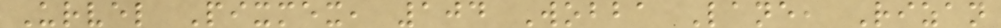Urvel Pixmex, 104 Wobba Lane, Rizan
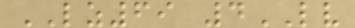LZ69 4LV
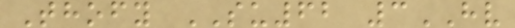Thofy SU62 3HV
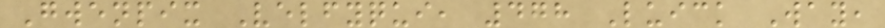Gwenpix Velfyqui, 478 Luick Way,
